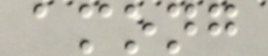among
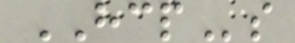HCPs
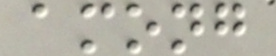among
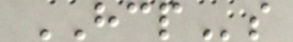HCPs
